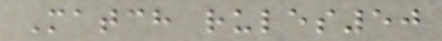Match rules50
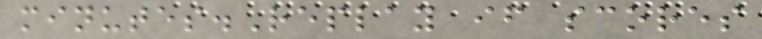minutes.Replay if scores
